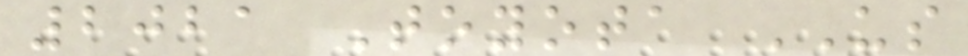2021 Toyota US
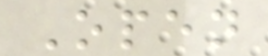Open
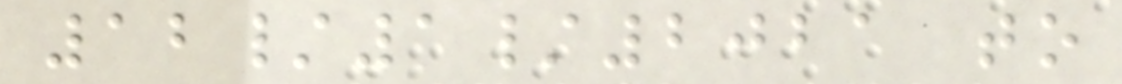12/1/2021 to
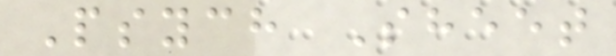Psych Sheet
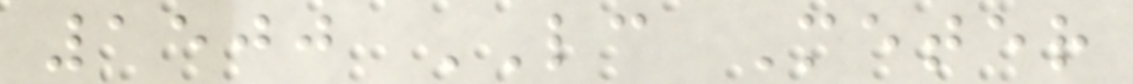1500 LC Meter
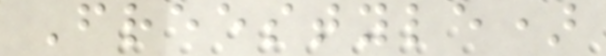Freestyle)
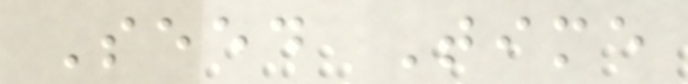Seed Time
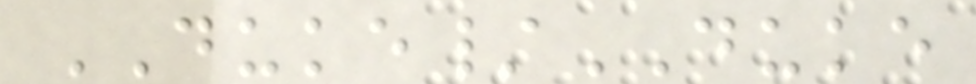DUKE/DUKE
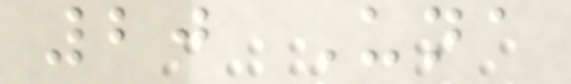20 Una
